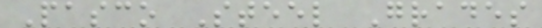Pasco Steel Grades
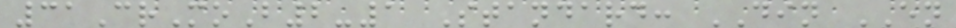31CrMoB2-1 Standard: DIN EN
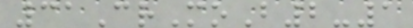31CrMoB2-1
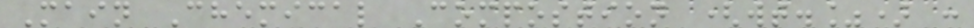Main Chemical Compostion (wt.%) :
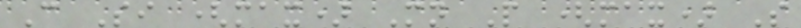C Si (max) Mn P (max) S
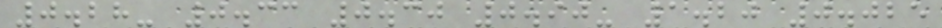0.28- 0.33 0.30 0.90- 1.20 0.025
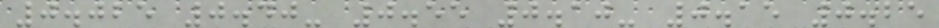0.025 0.40- 0.55 0.10- 0.15 0.25
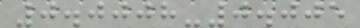0.0008-0.005
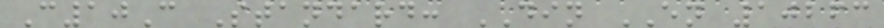C10C Standard: DIN EN 10263
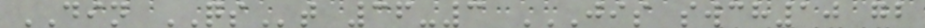DIN QSt 36-3 JIS SWCH10 GB
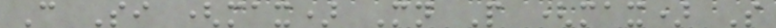C Si (max) Mn P (max) S
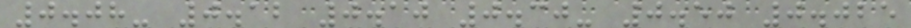0.08- 0.12 0.10 0.30- 0.50 0.025
